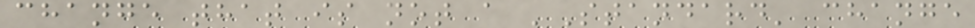change that is not a 'Standard' change
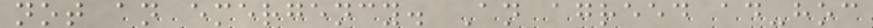not an emergency. An agreed ad-hoc
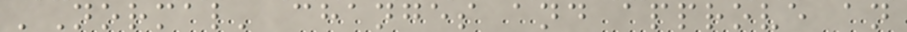'Normal' changes and approve an
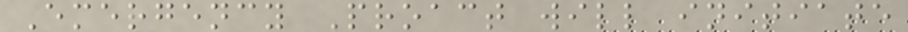Emergency Proact will initiate
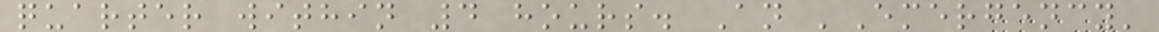quarter within 4 hours. An 'Emergency'
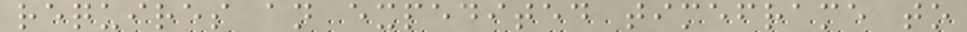requires an expedited timeframe to
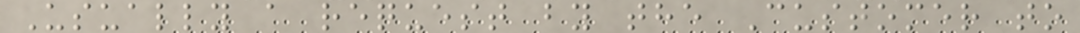Usually a request by the Customer to
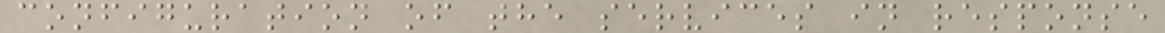configuration of the services in response
